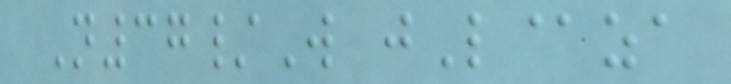N37/W jL@za
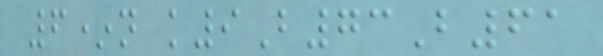6*n k9B73B61
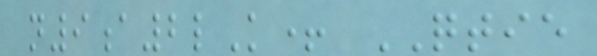n9a2lK+ QTIE
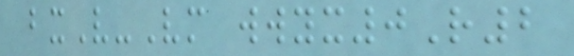bxV-Vm wwyx0R2
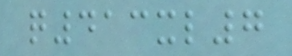q413xl7
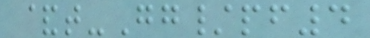&t-Gg/pf4
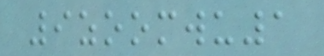9zoomwu1
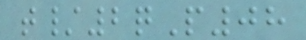t/2qP08
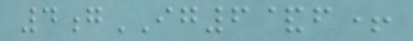4gIG6&f+
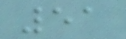51
